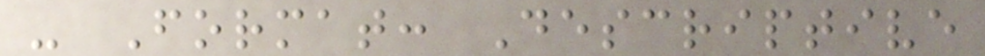- Format: Descriptive
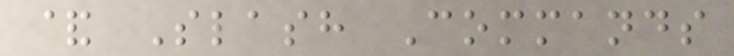& Slash Commands
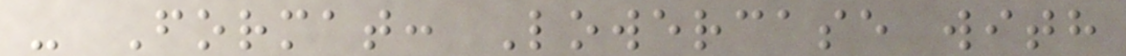- Format: Lowercase with
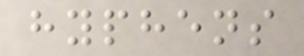hyphens
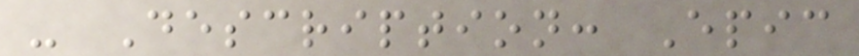- Description: Epic
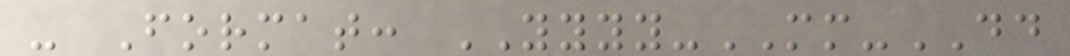- Format: YYYY-MM-DD
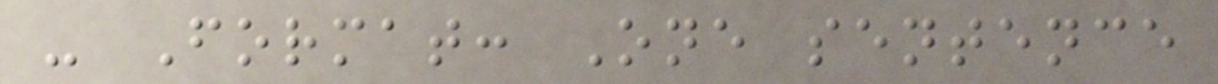- Format: One sentence
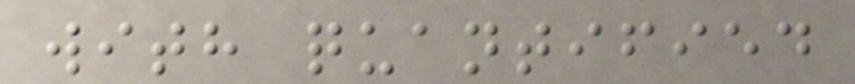with quantified
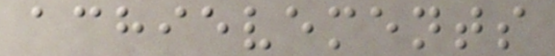achievements
